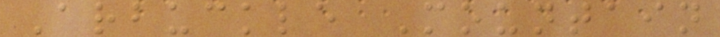Arbuckle Mountain
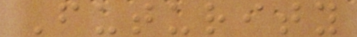Futurity
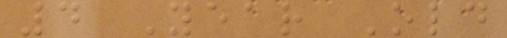4 Year Old
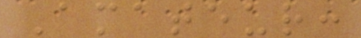Amateur:
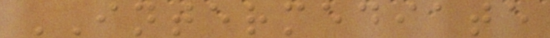INTERMEDIATE
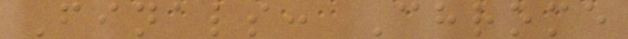Finals: Chrome
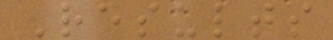Results
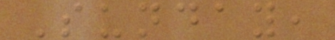Sunday,
